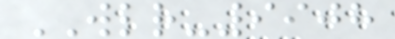WLR-9908
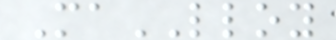MaLLOY
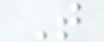T
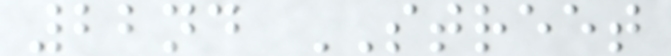22nd STREET
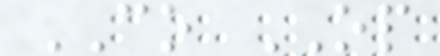CO OP
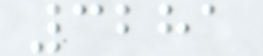3281
